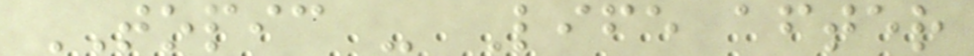TOPIC - Life after
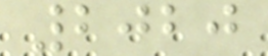2020
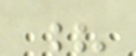?
